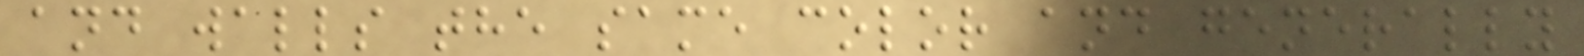and walls the same color and generally
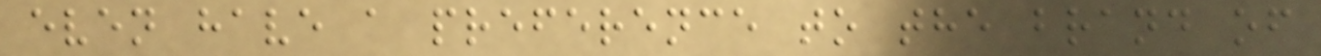even have a preference to the brand of
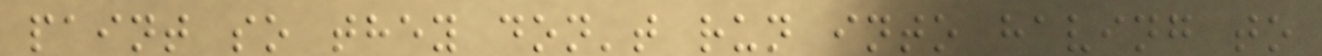paint so they don't run into having to
